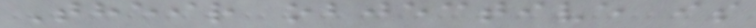Their objective is
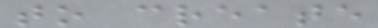to create
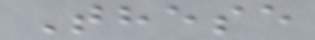These
